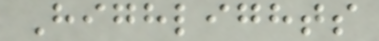Highlights
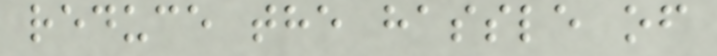reduce the hassle of
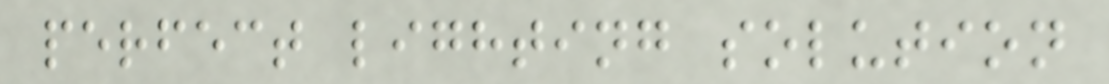perfect lighting solution
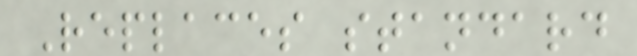Replaces standard
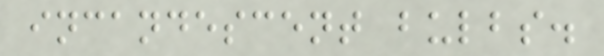incandescent bulbs.
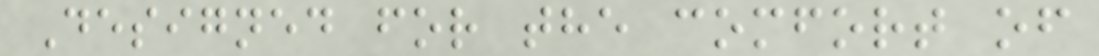Designed for the comfort of
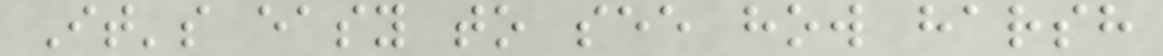It's easy to see how harsh
